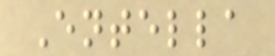Entella
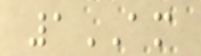1AM
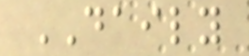DAILY
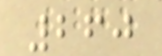260
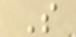S
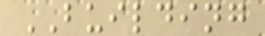BUILDING
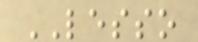LESSO
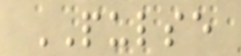PULSE
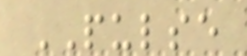PULSE
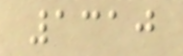1310
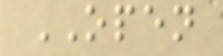OPEN
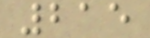215
